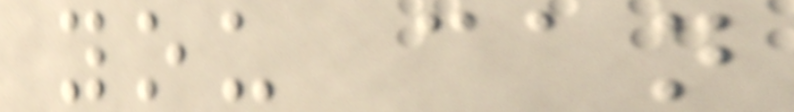you can
